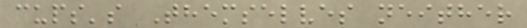cups's Themselves neither
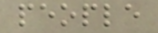people
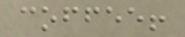coffee!
